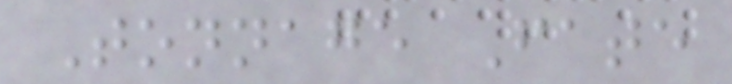Tonnage Fate
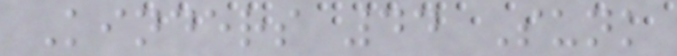Kinders 44 Sunk
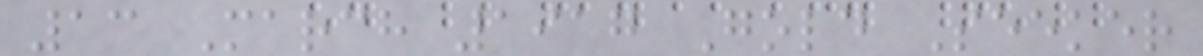13 March 1917 Gold Seeker
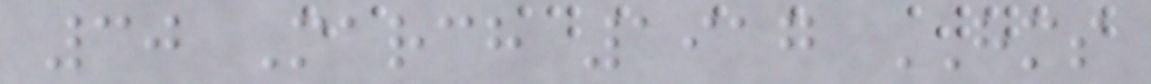30 March 1917 HMS
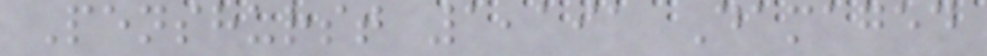Penshurst 1,191 Damaged
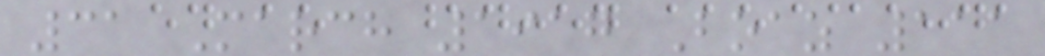31 March 1917 Boaz 111
